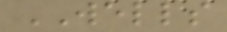WELLS
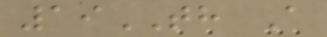19TH A
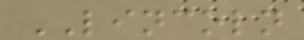LINCOLN
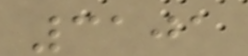3101
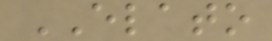ELATO
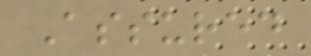Assured
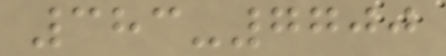383-7700
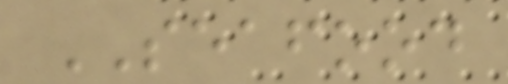SEAFOOD
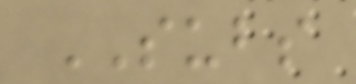SUBS
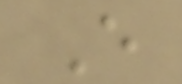E
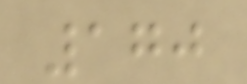170
